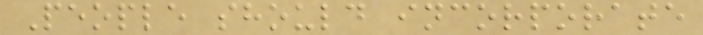People should incorporate
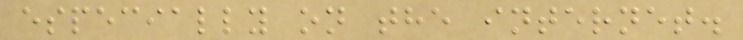especially on the internet.
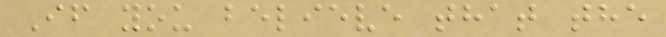If you believe that the
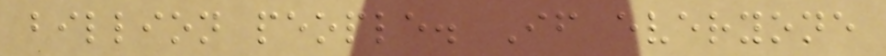billion people. If everyone
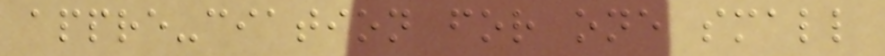appre-ciation for one small
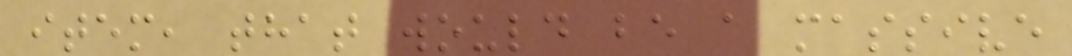item, that would be a massive
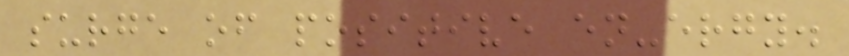surge of positive en-ergy.
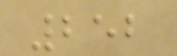252
